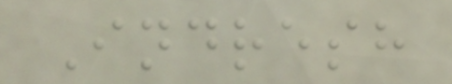Indresh
